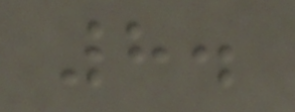8.
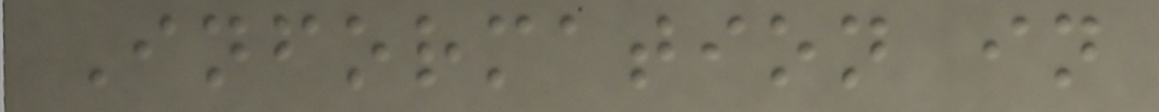Information in
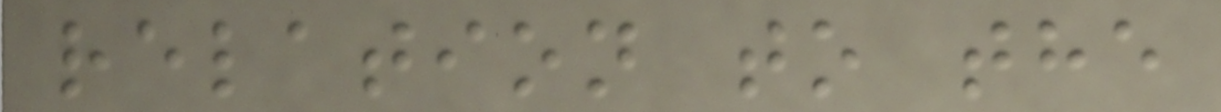relation to the
